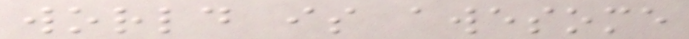world is awesome
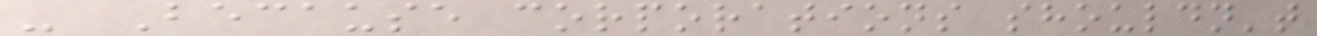- Because corporations shouldn't
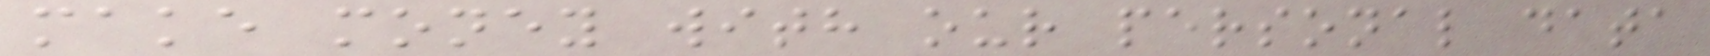make money with our personal data
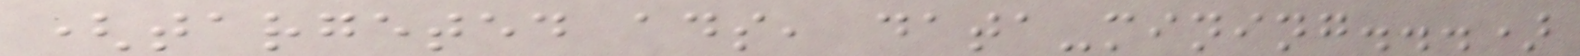(targeted ads, data-mining...)
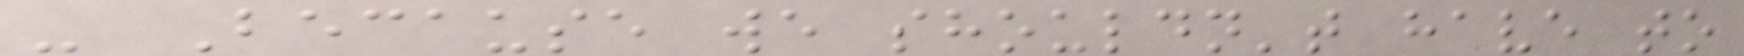- Because we shouldn't have to
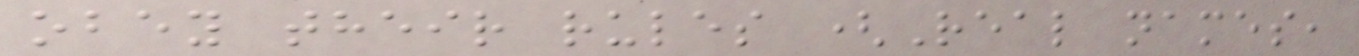obey their rules (Real names,
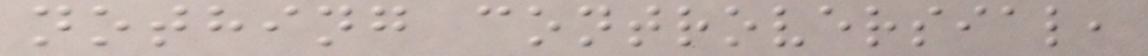nothing controversial,
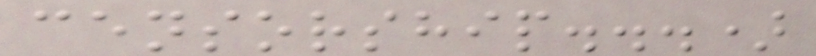censorship...)
